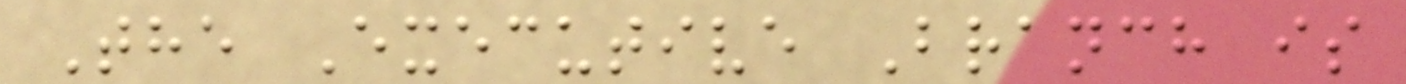The Executive Branch is
